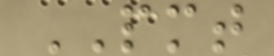PMT
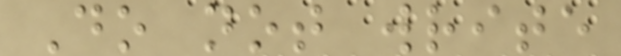Do not write
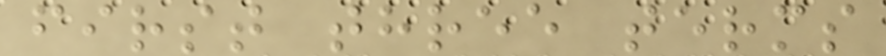first three terms
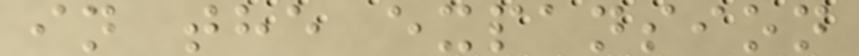in the expansion
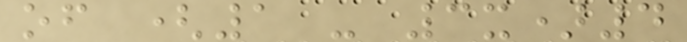of (1 - 3x)4
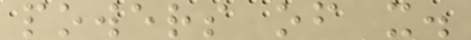powers of x.
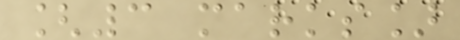[3 marks]
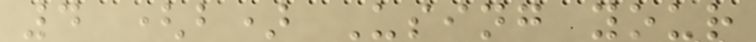4 (b) Using your
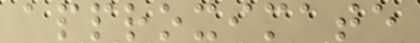approximate
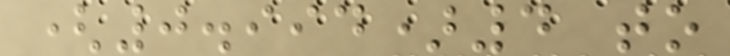(0.994)4 to
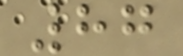87
